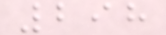298
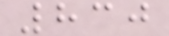830
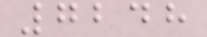7248
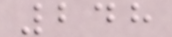248
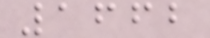1662
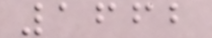1662
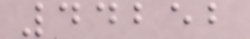44252
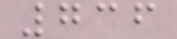736
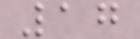17
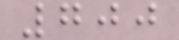700
